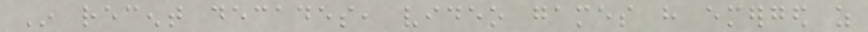In recent decades, video games have emerged as
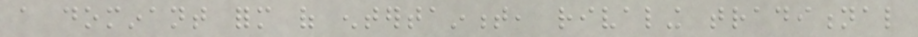a dominant form of entertainment, rivaling traditional
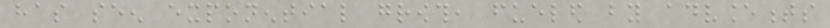has seen exponential growth, fueled by advancements
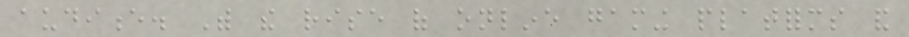audience. With the rise of online gaming platforms and
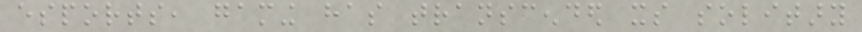esports, gaming has transcended its solitary
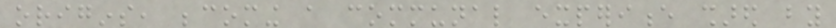origins, becoming a communal experience shared by
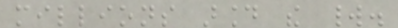millions around the world.
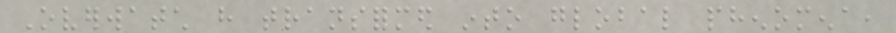Overwatch have transformed into global phenomena,
